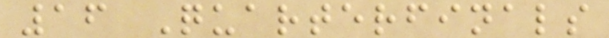16 Quarterfinals
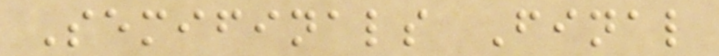Semifinals Final
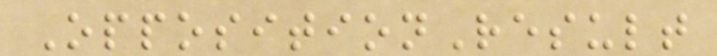OppositionResult
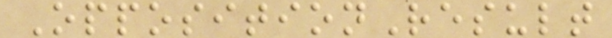OppositionResult
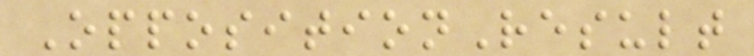OppositionResult
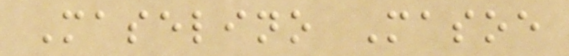Maselino Masoe
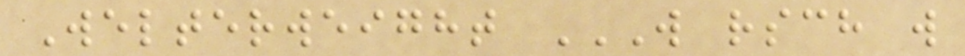Welterweight W RSCH W
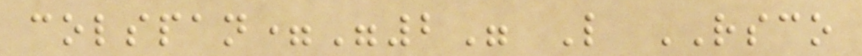colspan="2" L RSCO
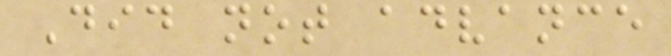Did not advance
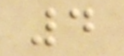4
